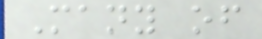Many of
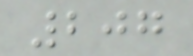207
